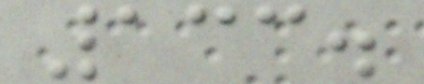133.
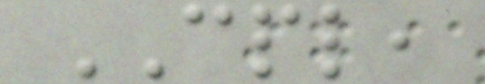CPL,
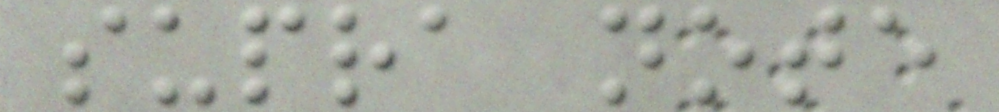supra note
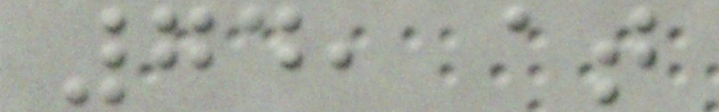74, at
